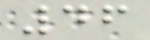46
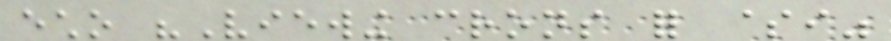echo "Viewing crons for $i"
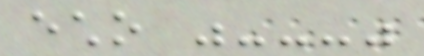echo "---"
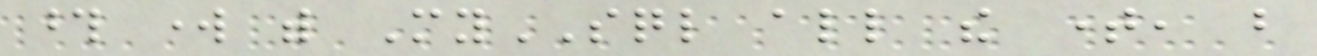those work with MySQL all the time, but
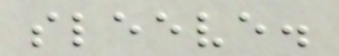sleeve.
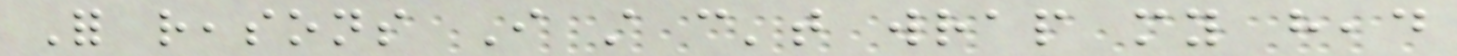For reasons I still can't wrap my head
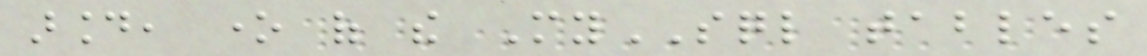around, one of the MySQL tables
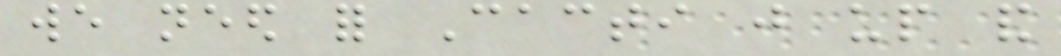we need for Cacti just up and
